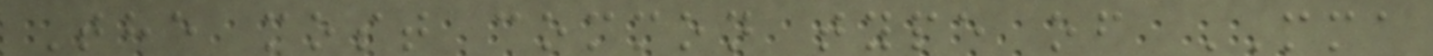The most common type of MMA
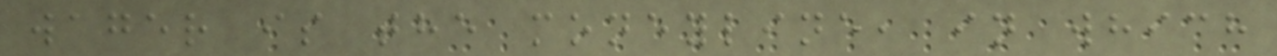wager is the moneyline, in which
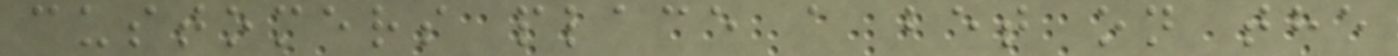customers place a bet on the
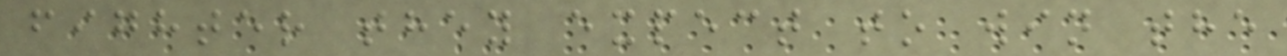fighter they expect to win the
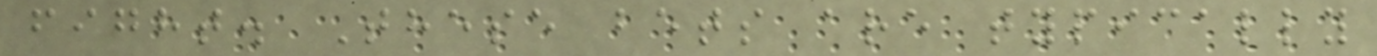fight. These bets are typically
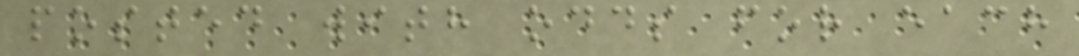posted with odds for each
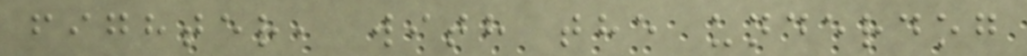fighter, with the underdog
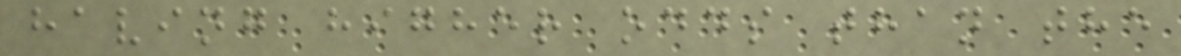having higher odds than the
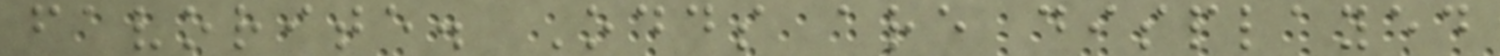favorite. Odds are displayed
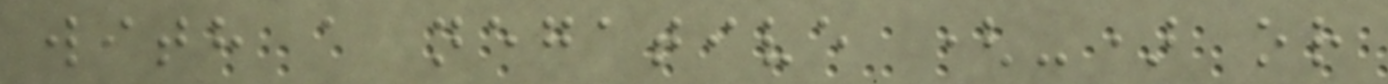with a negative (-) or
